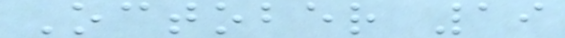October 19
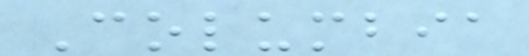Columbia
